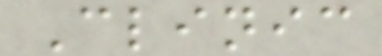Clinic
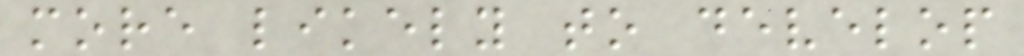more likely to develop
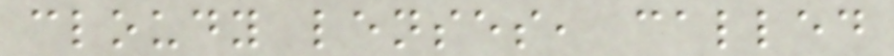cloudy lenses, called
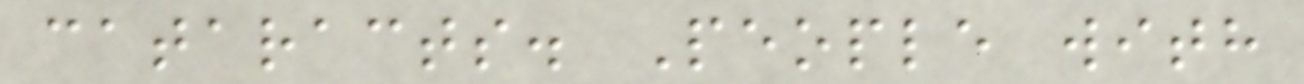cataracts. People with
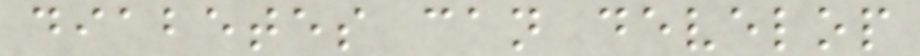diabetes can develop
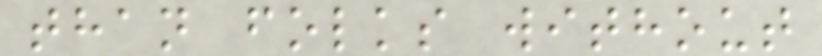than folks without
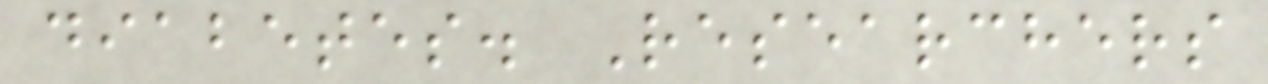diabetes. Researchers
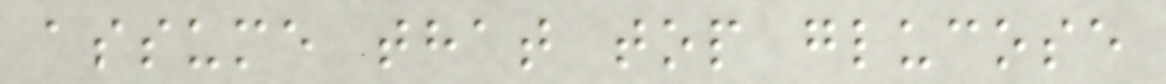assume that top glucose
